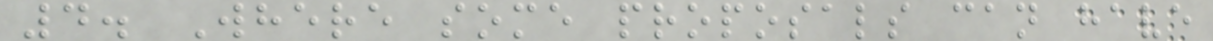4. Where some proposals can have
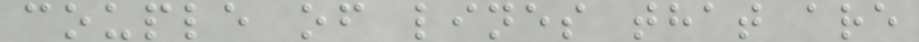couple of lines that are
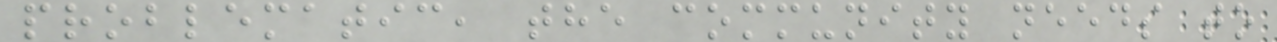problematic, the community needs to
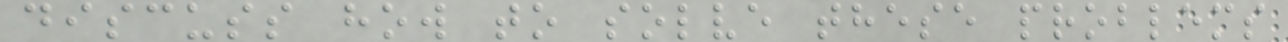discuss how to solve these problems
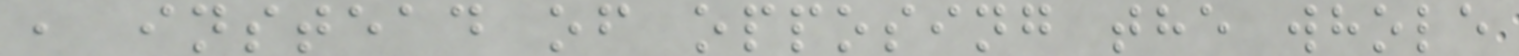, instead of opposing the whole
